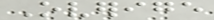Overige
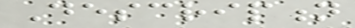Description
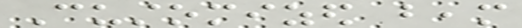Customized beam
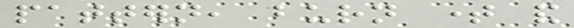pattern, burn time and
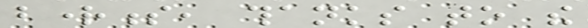brightness, thanks to the
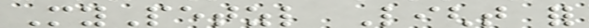MyPetzl Light for
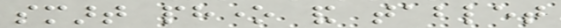smart phone and tablet
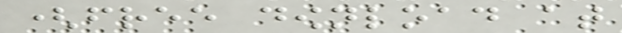(free download at
